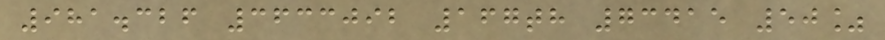981.326 3633092 167th 73415 50%
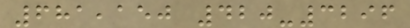681,150 420-3296
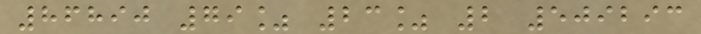86890 79% 23% 2 509293
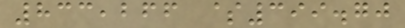833,266 $399.70
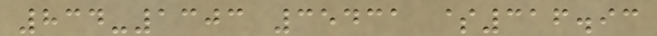834-1303 35431 $316.93
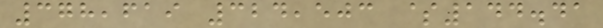378,619 324,503 $144.41
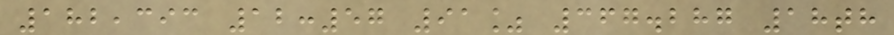182,393 12:57 91% 367.287 18th
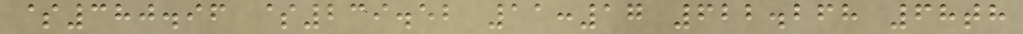$380.96 $239.52 11:17 622.268 68th
